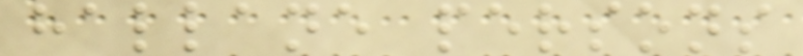hallane persons
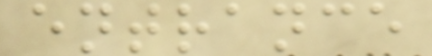entrance
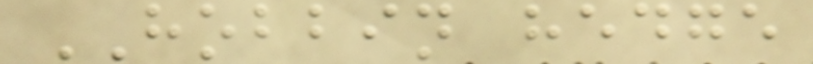HOBBIN hedge
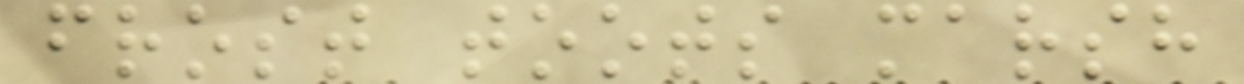frost toots marsh
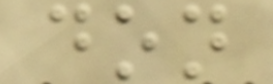don
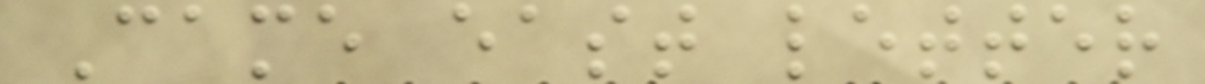Came east letter
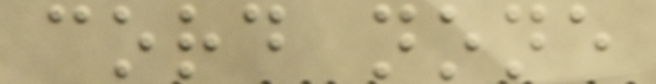cord none
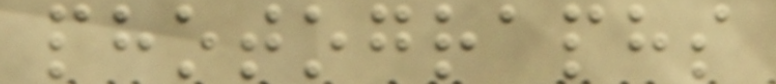photographs
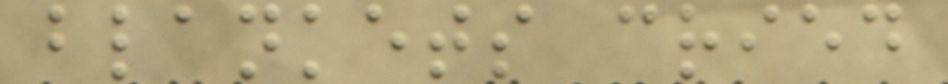blankets cried
